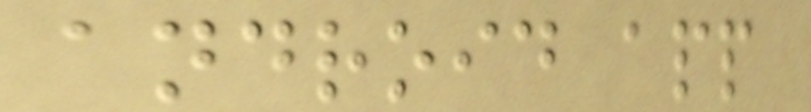android app
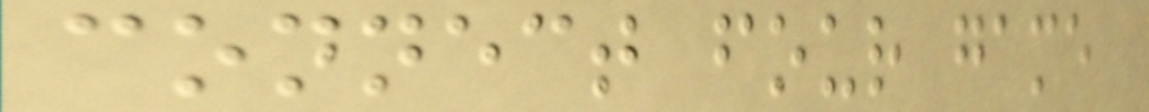connect four game
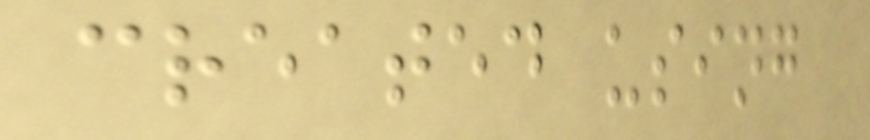created using
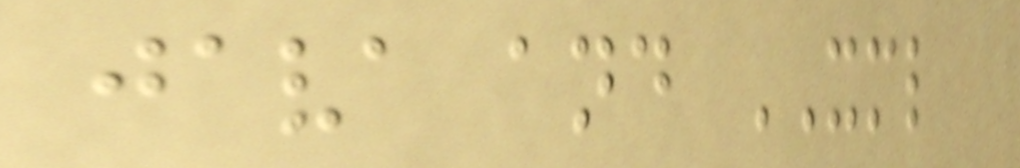java and XML
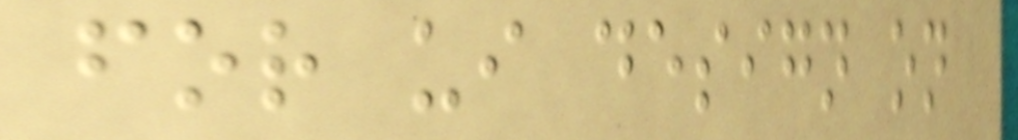for ui design on
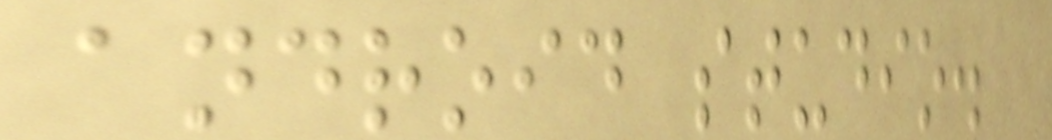android studio.
